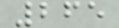265
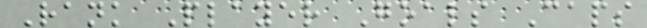Rank Player Goals Caps
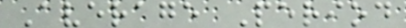Average Period
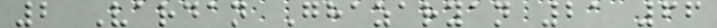2 Vardan Ghazaryan 21 66
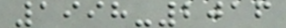1998-2016
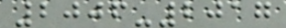2006-2017
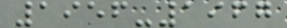1956-1967
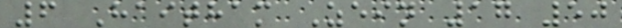6 Haitham Zein 17 50
